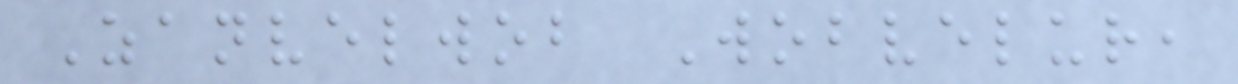Zanvelwob Wobvelur,
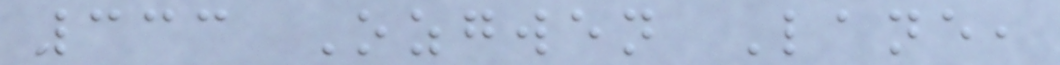333 Ozgwen Lane,
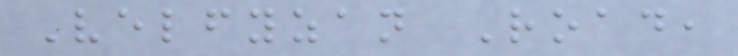Velfyzan Road,
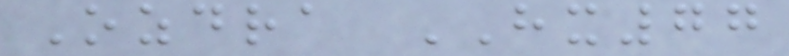Ozdra HX77
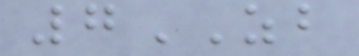7ZB
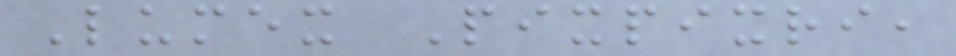Lumex Pixpixri,
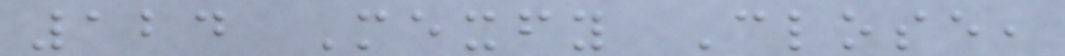124 Mexfy Close,
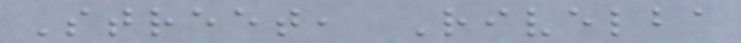Street, Rivelba
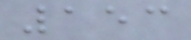153
